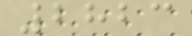2823
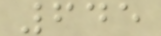645
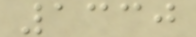1330
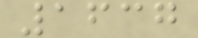1637
